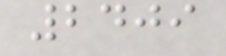2409
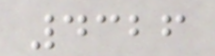4326
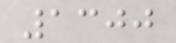1300
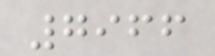7966
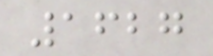1627
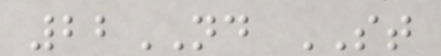22ND ST
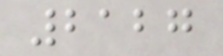2127
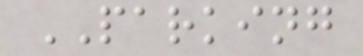PARKING
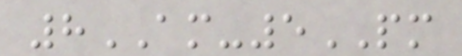8AM-5PM
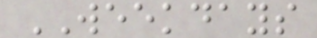WEEKDAYS
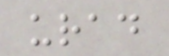urad
